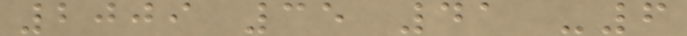2009 35 41 -6
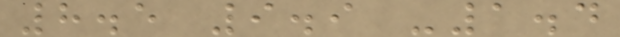8.5 9.9 -1.4
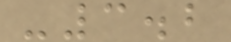-3.2
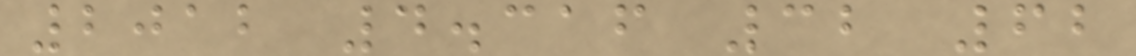2012 4.316 32 62
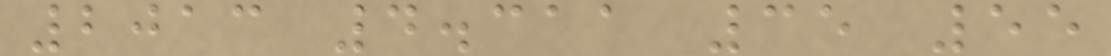2013 4.311 35 55
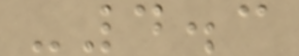-4.3
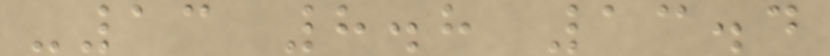-13 8.8 13.4
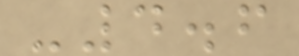-4.6
